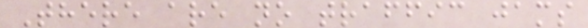There are no traffic jams
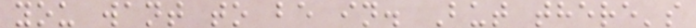you want to be in. But there's
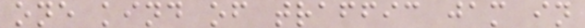one kind of traffic jam in
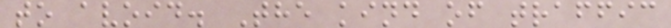to avoid. The kind of traffic
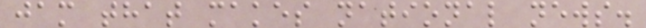jam that makes national news.
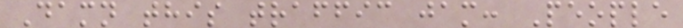Damn this traffic jam: People
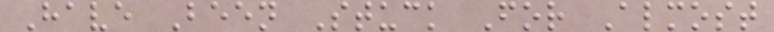Have Been Stuck For Almost
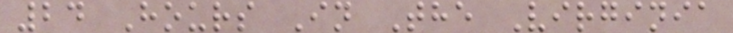24 Hours In The Virginia
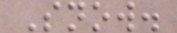Snow.
